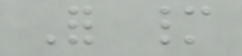For many
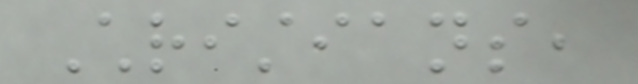Christians,
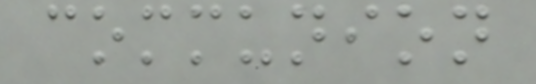communion
